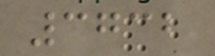3732
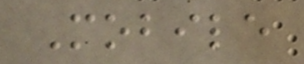Mobile
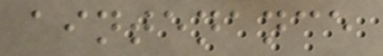aintenance
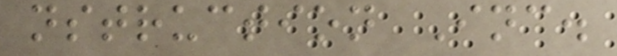nstruction Inc.
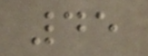45
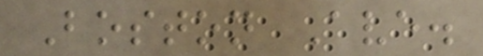Boston Ave.
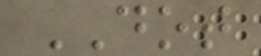DOT
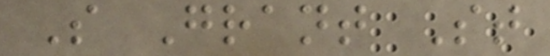S Grant St
